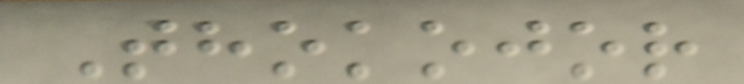Thokojor
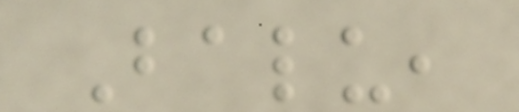Balu,
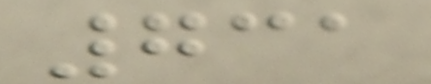731
